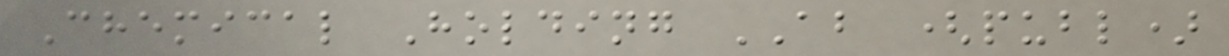Chemical Holding AB (publ)
